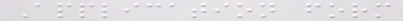Application form
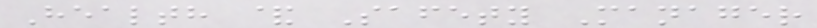Health & Safety Manager
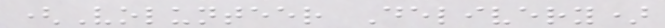(Volunteer Delivery)
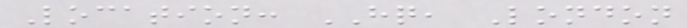Location: HQ, London
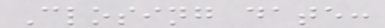Closing date:
